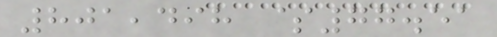801,498 $77.51
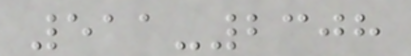511-2308
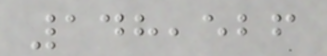148,526
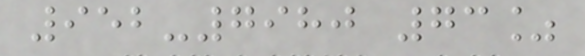952-7980 73%
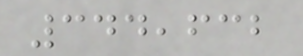344,632
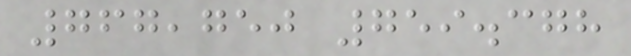767,750 759.378
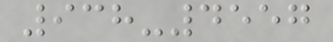938-4557
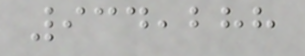934,288
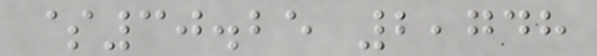$30.25 2,748
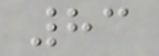83
